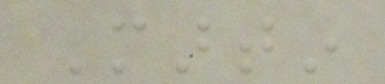Martin
